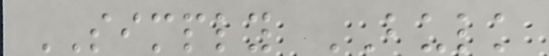SIMPLY BULK
